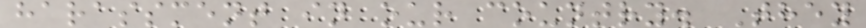harassment in our country. They
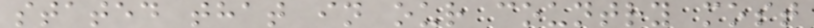stated that in our country most
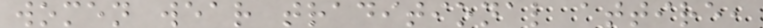women wear traditional attire,
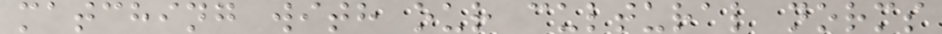matching with our cultural norms
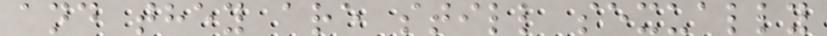and they are still sexually
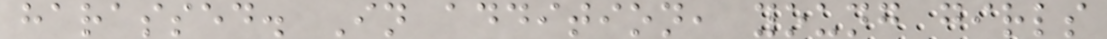harassed. In addition, young girls
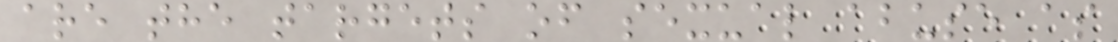are the targets of sexual abuse as
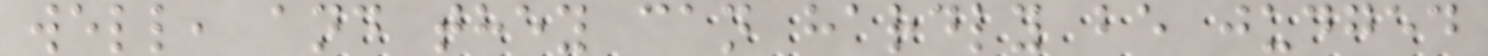well, and they can hardly be judged
